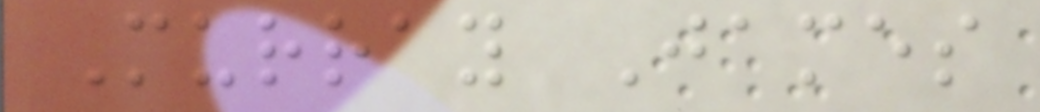Murray James
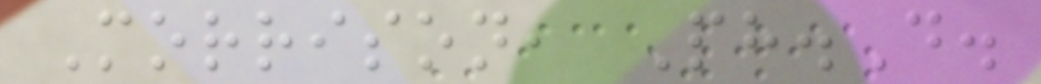Morrison, Ph.D.
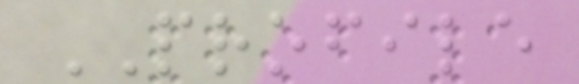PROFILE
